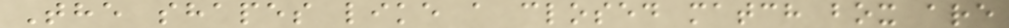The shapes like a closed match box are
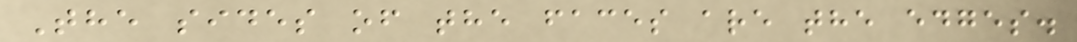The sides of the faces are the edges.
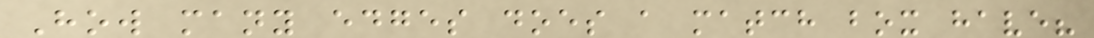How many edges does a match box have?
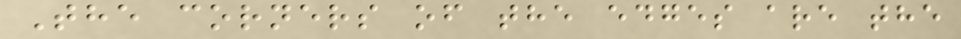The corners of the edges are the
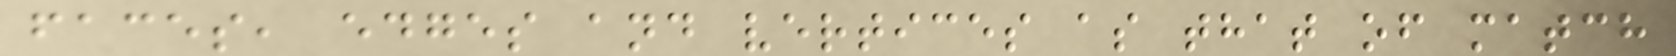faces, edges and vertices as that of match
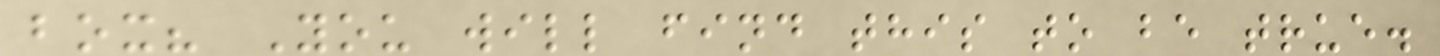box? You will find this to be true.
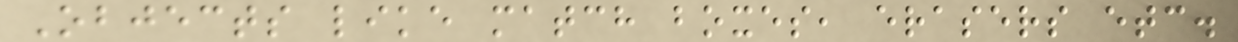Objects like match boxes, erasers etc.
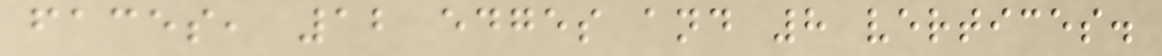faces, 12 edges and 8 vertices.
